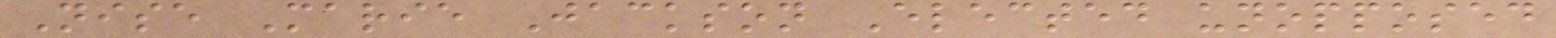Nise Marie Jackson Elected unopposed
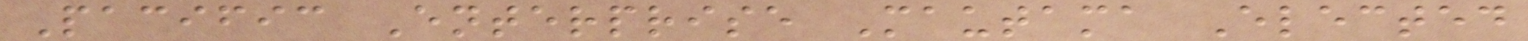Pacific Enterprise Mautama Elected
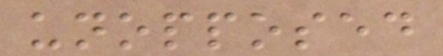unopposed
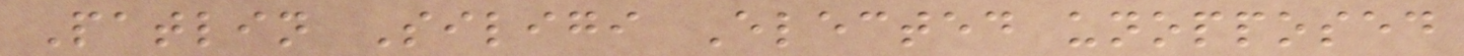Patlin Siligi Elected unopposed
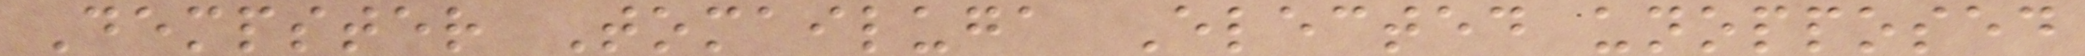Dempster Tomailuga Elected unopposed
